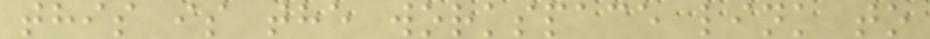this is the workspace link to
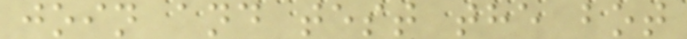join and test the bot
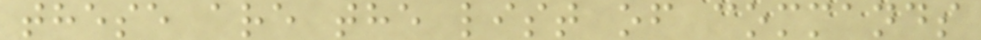these are the list of commands
